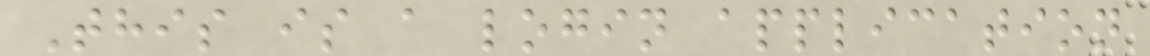This is a login application
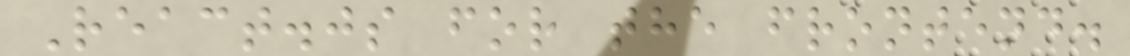React.js for the frontend.
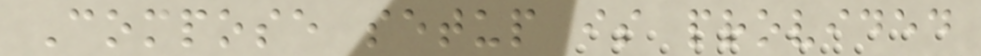Compose setup is provided
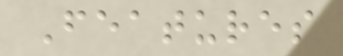Features
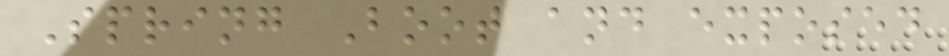Spring Boot and exposed
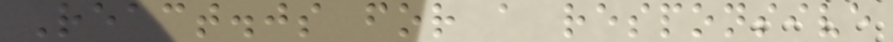React.js for a responsive
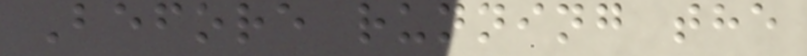Before running the
